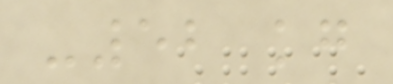-52 kg
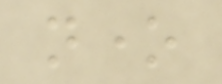none
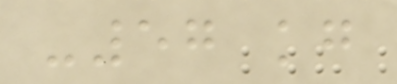-57 kg
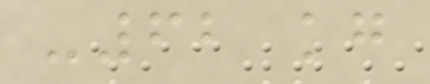-62 kg
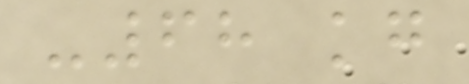-68 kg
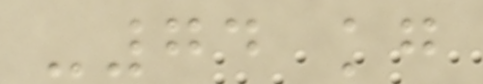-74 kg
